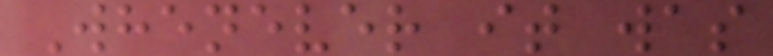Whenever it was
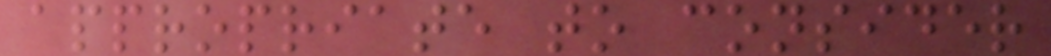appropriate to consider
